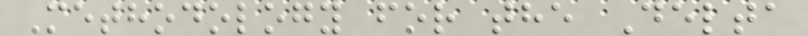Methodology for the Delta
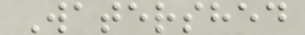Watershed
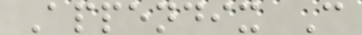Appendix C
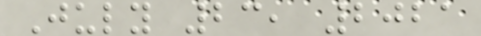July 23, 2021
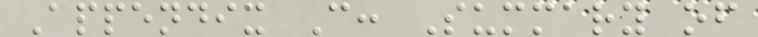Appendix C: Summary of
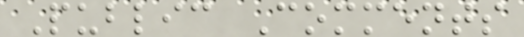Public Comments
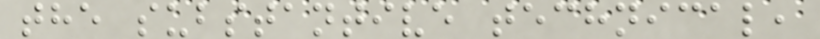the substantive technical,
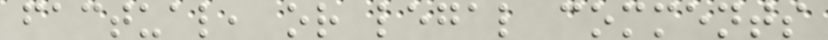factual, or legal comments
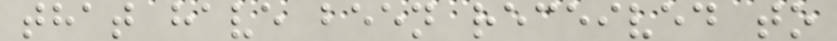that have been received to
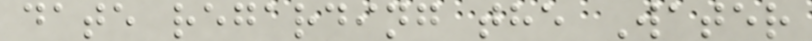date regarding the Water
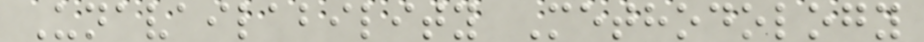Unavailability Methodology
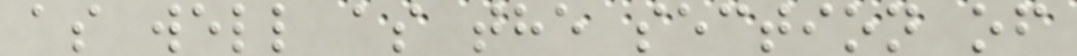as well as the section of
